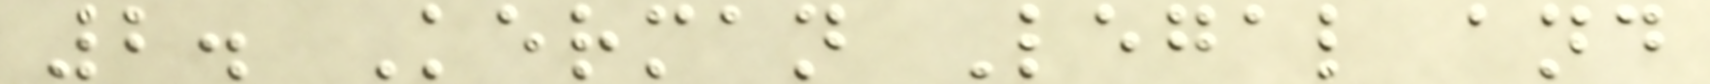2. Kerman Legal and
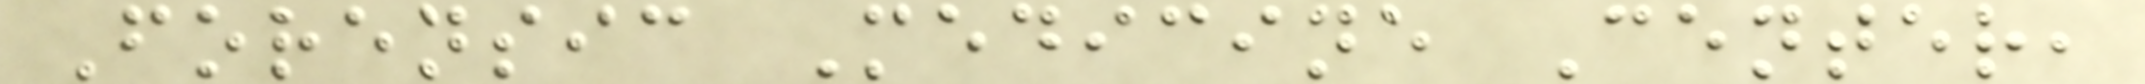Forensic Medicine Center,
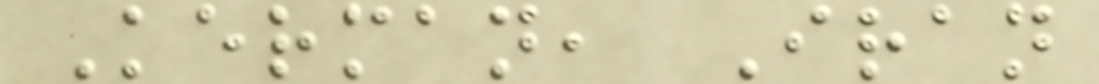Kerman, Iran
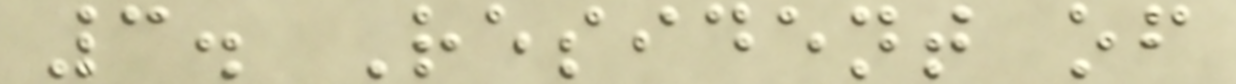3. Resident of
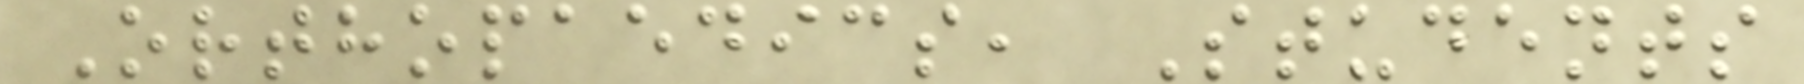Orthopaedics, Students
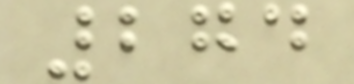274
